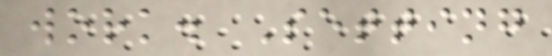work. Setting
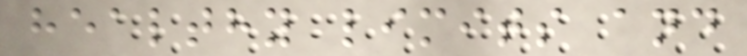healthy limits and
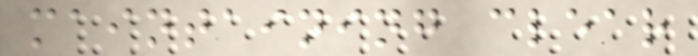maintaining clear
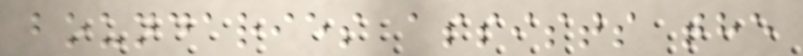boundaries assists the
